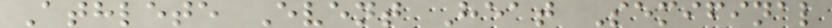Athlete Event Heat Semifinal
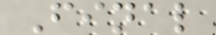Final
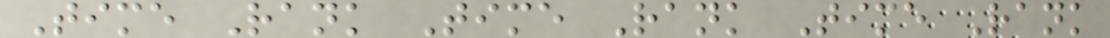Time Rank Time Rank Time Rank
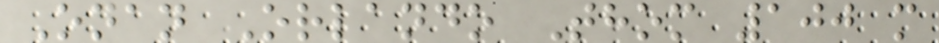Onan Orlando Thom 100 m
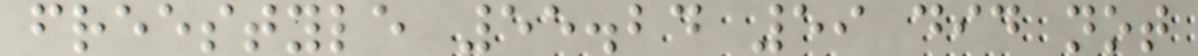freestyle 55.24 59 did not
